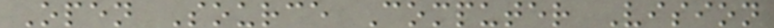Open Source Computer Vision
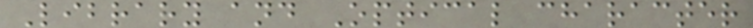Library and Optical character
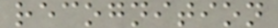recognition
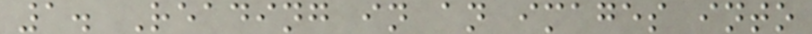1. Reading in an images into
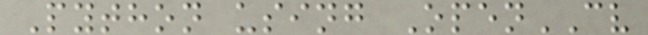Python using OpenCV
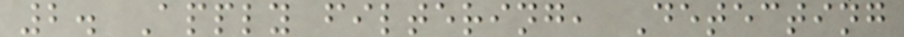2. Apply filtering, Detecting
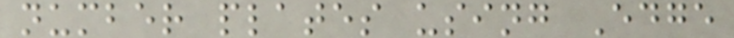number plates using Edge
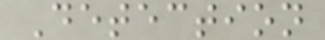Detection
